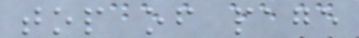top of page
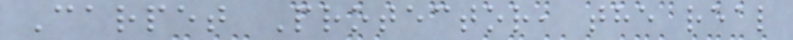Carpet Protector, the real
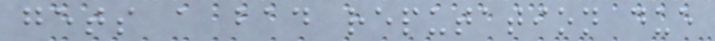gets a bad reputation due
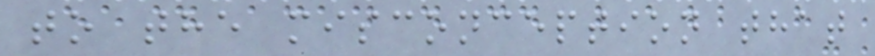to the misconception that
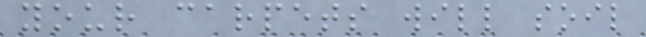your carpets will soil
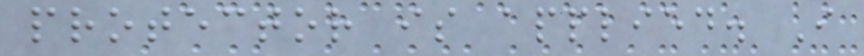protector is applied. I
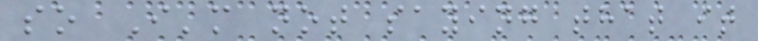so I'm not saying that it
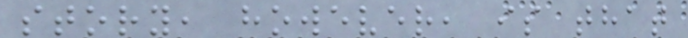story, however, is that
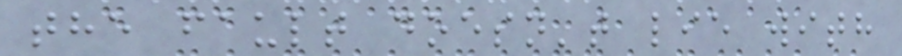the fault doesn't lie with
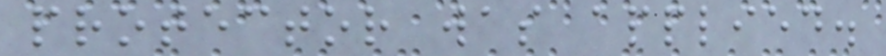protector was applied.
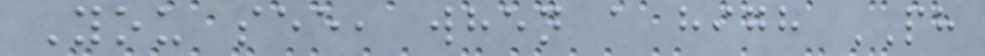You see, when a high PH
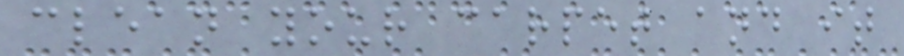clean your carpet and it
